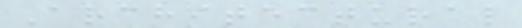Architectural
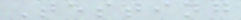Testing
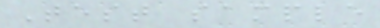Test sample
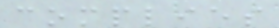complies
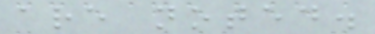are noted.
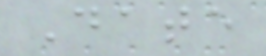Date
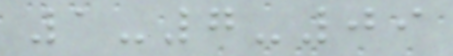1-7-09
